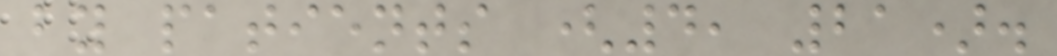by patients (4, 21).
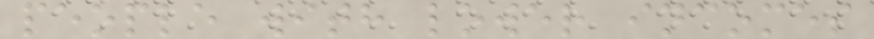people with lower incomes
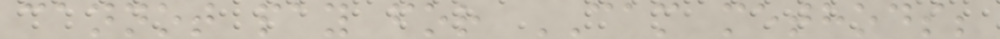cannot pay for CAM methods;
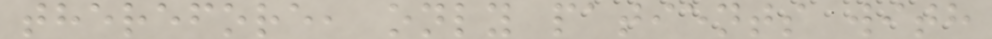therefore, only patients with
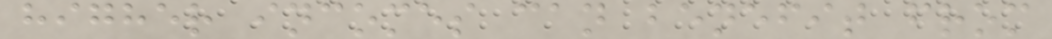higher incomes can benefit from
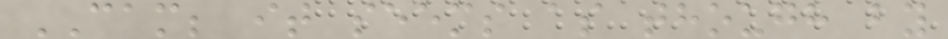CAM; it seems as though by
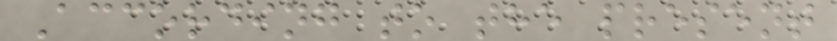According to the present
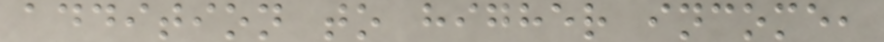addition to higher income,
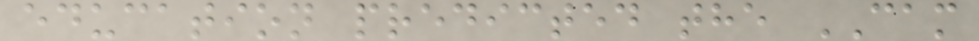education predicted the CAM
